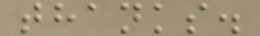thanks.
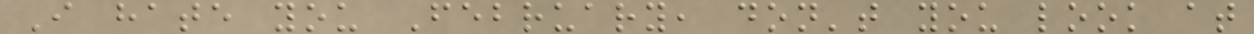I hate you February, don't you look at
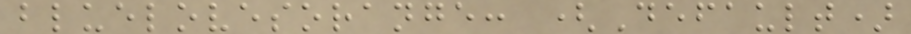bluelovesorange: (Default)
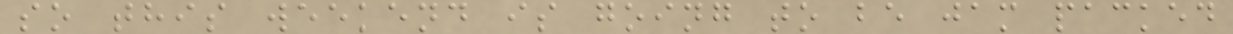so this weekend is going to be jam packed
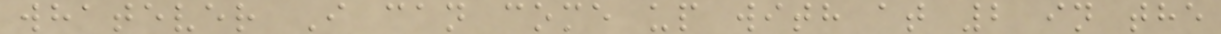whatever I can come up with at 2 in the
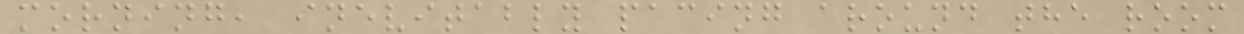morning, inevitably pacing around the room
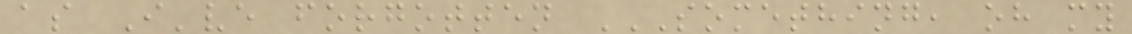as I've forgotten SOMETHING, OH MY
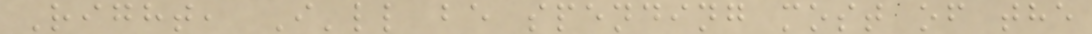Right, I'll be spending most of the
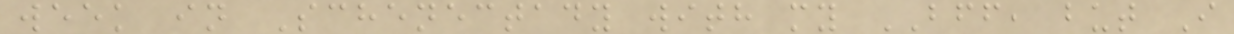week in Schenectady with my BFF, but I
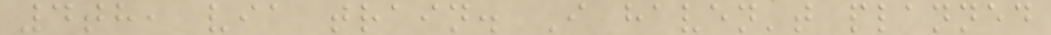4th, via train. I haven't planned
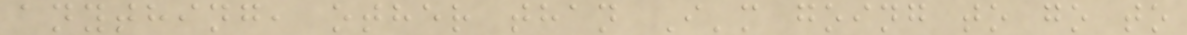anything, other than I'm going to go to
